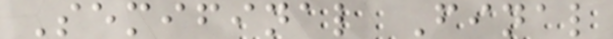Semifinal Final
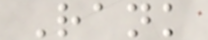Rank
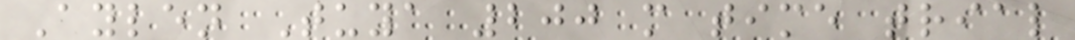Aylen Tuya 200 m time trial
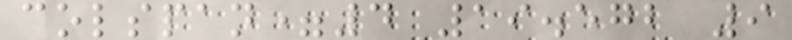colspan=4 19.572 9
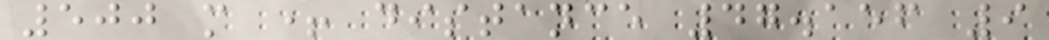500 m + distance 47.156 9
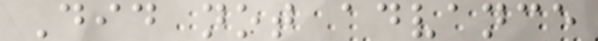Did not advance
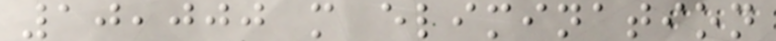10,000 m elimination
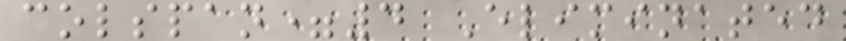colspan=4 Eliminated
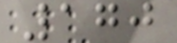170
